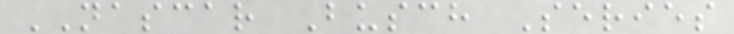NASCAR Busch Series
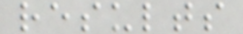results
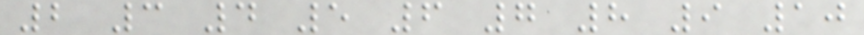2 3 4 5 6 7 8 9 10
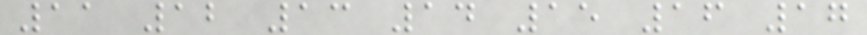11 12 13 14 15 16 17
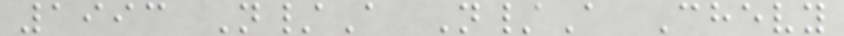1993 N/A N/A Chevy
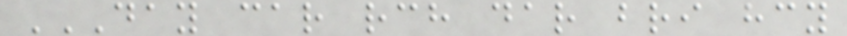DAY CAR RCH DAR BRI HCY
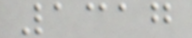1317
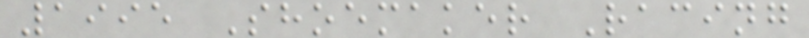1995 Shoemaker Racing
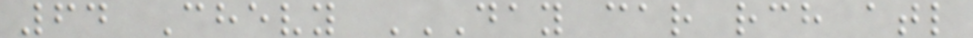64 Chevy DAY CAR RCH ATL
